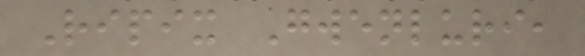Ripix Gwenluri,
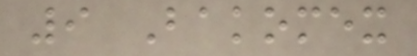9 Bakomex
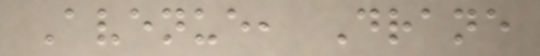Avenue, Drane
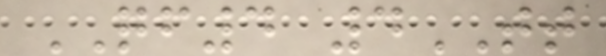QF4 4TT
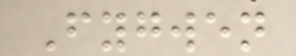Fygwen
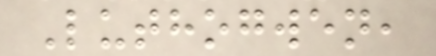Luthogwen,
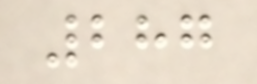287
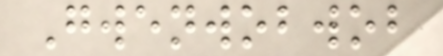Gwenwobwob
